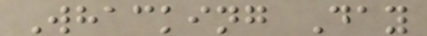Whacking Day
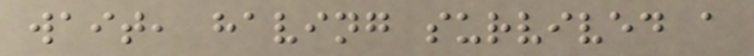wait, having survived a
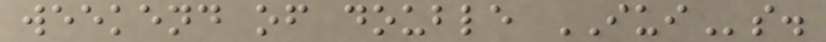weekend of double IUIs.
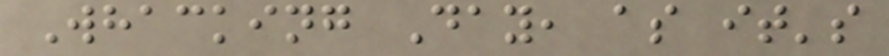Whacking Day, as it's
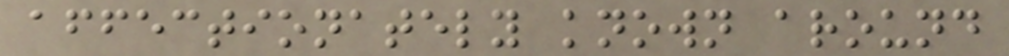affectionately known around
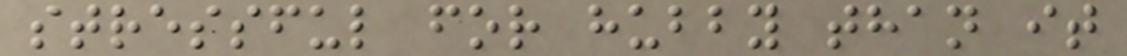stressful for hubby than it
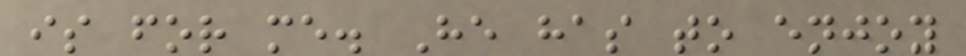is for me. He has to enjoy
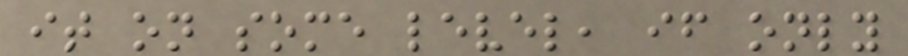it on some level, if only
